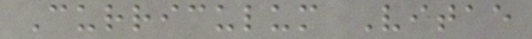Curriculum Vitae
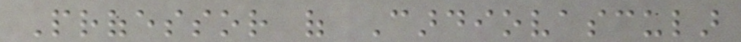Professor of Cardiovascular
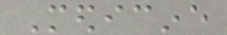Medicine
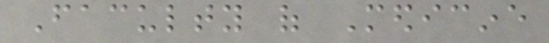Faculty of Medicine
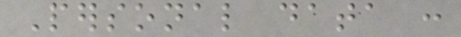Personal data :
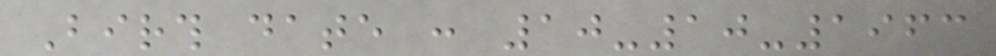Birth date : 10-10-1963
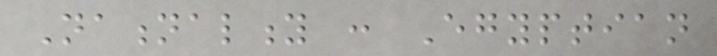Nationality : Egyptian
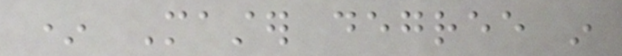* Master degree in
